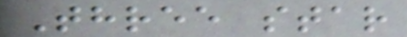Three star
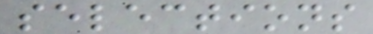selections
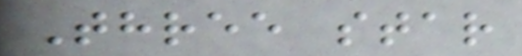Three star
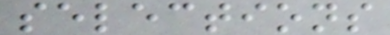selections
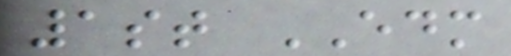1st EDM
